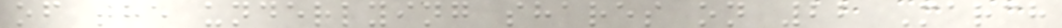of the underlying shares on 22 March
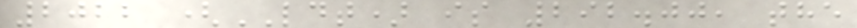2022 (LDT) is 292.00, the
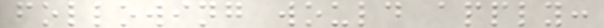following would apply:
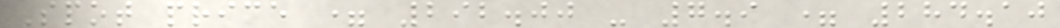Spot price = 292.00 - 7.9 = 284.10
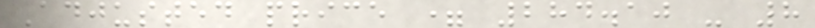Adjusted price = 284.10 - 8
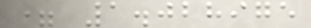= 1.028975
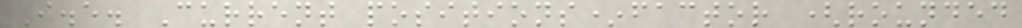I.e. Current positions*factor (rounded
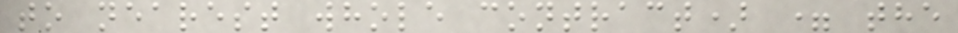to nearest whole contract) = the
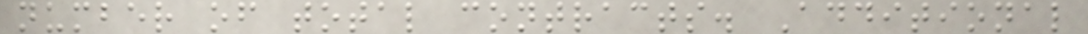number of total contracts. Additional
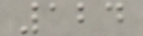124
